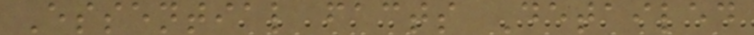Essential facts Detailed
